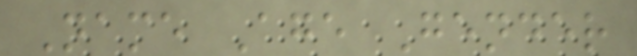Name Age Gender
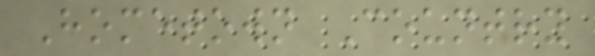Hometown Country
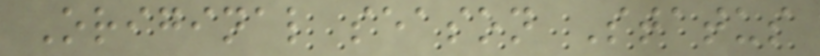Original season Status
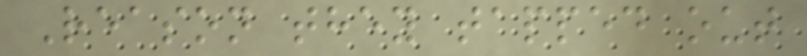Reason they tapped out
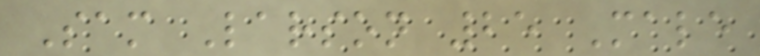Sam Larson 25 Male
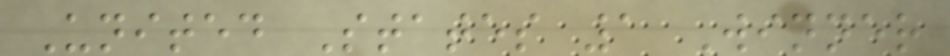United States 1 Winner
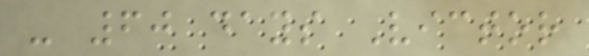- 60 days Victor
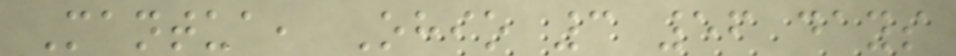Mantua, Ohio 3 56 days
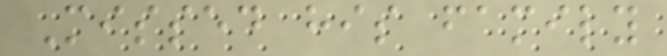Missed his family
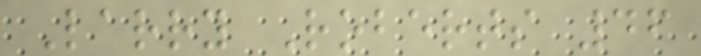Larry Roberts 46
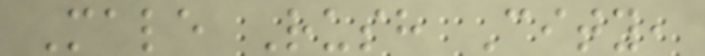Male Rush City,
